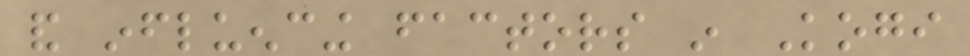and influencing factors in Kogi
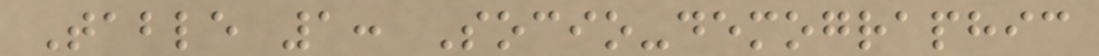Table 1: Socio-demographic
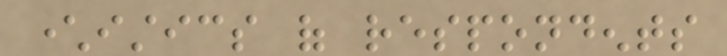characteristics of respondents
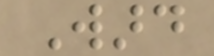Ward
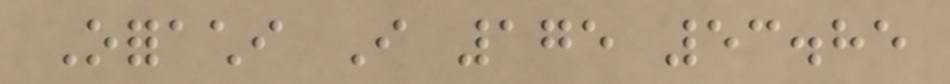Oforachi I 175 53.85
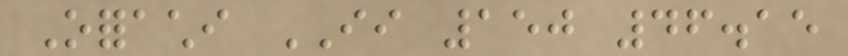Oforachi II 150 46.15
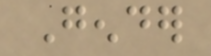Gender
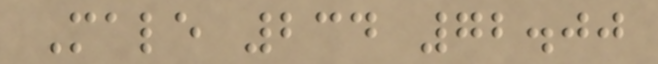Male 234 72.00
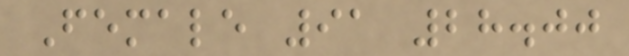Female 91 28.00
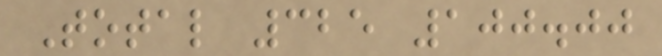Total 325 100.00
